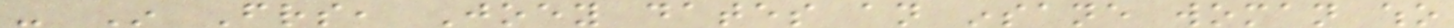- In Friends, Joey dates an insane woman who
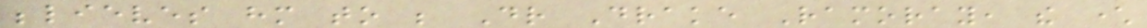believes him to be Dr Drake Ramoray, the character
